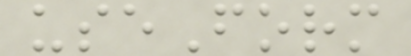useForm
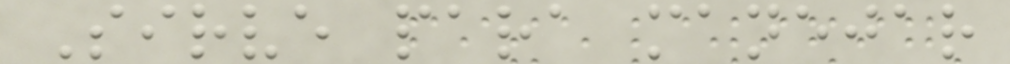Sirve para manejar
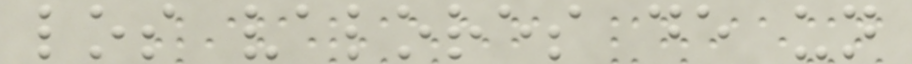los valores de un
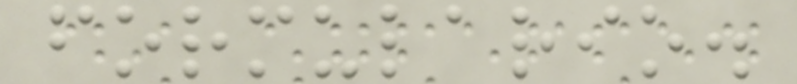formulario.
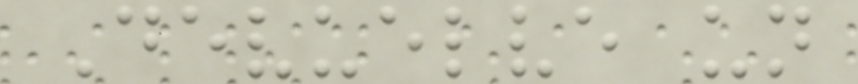Devuelve un
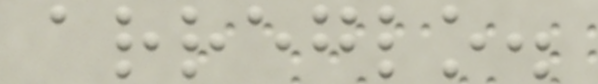arreglo.
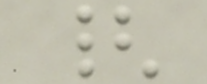{
